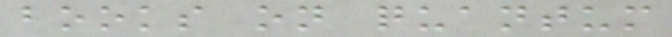books on quantum
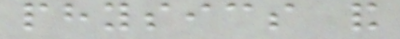physics and
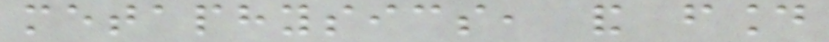metaphysics, and found
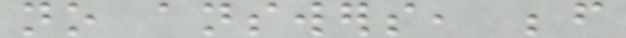no answers, before
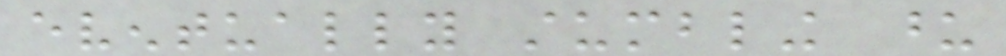eventually stumbling upon
